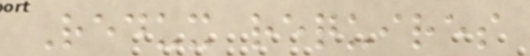Redux requires
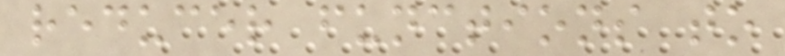reducer functions to
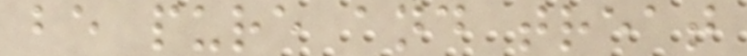be pure and treat
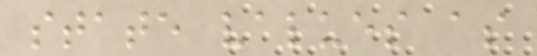state values as
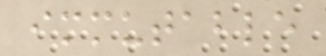immutable
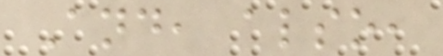And, also,
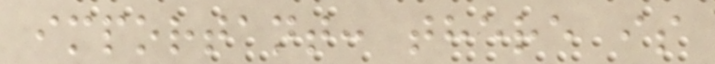important: there is
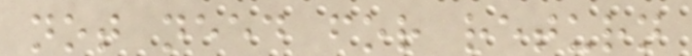not need for return
